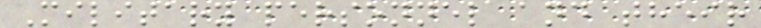Military personnel and their
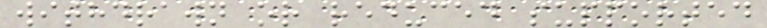withdrawn or reduced supported
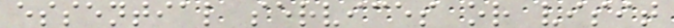essential services or visit
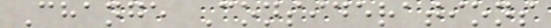Change Considerations
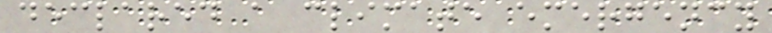declared a climate emergency
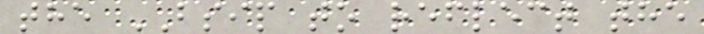the BSIP to reflect the
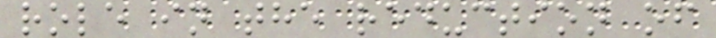role in the reduction of
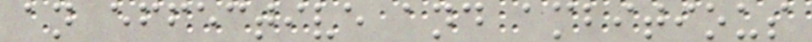an effective and ambitious
